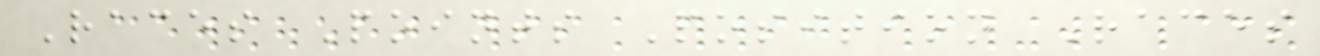Races Points Position Races
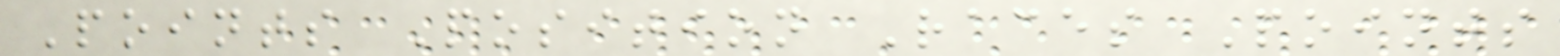Points Position Races Points
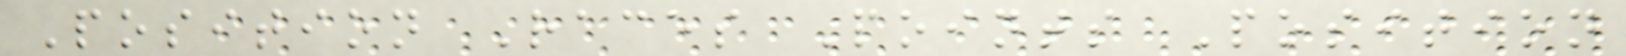Position Races Points Position
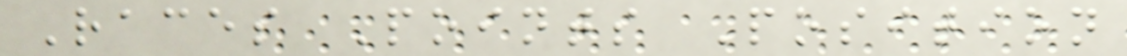Races Points Position
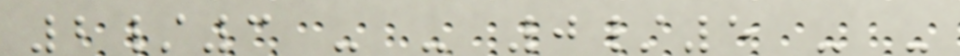2/3 - - 0/5 - -
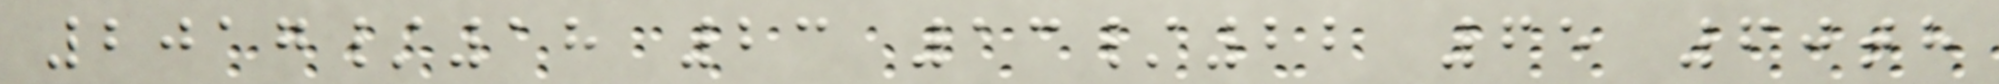2017/18 23 13/22 65 60th
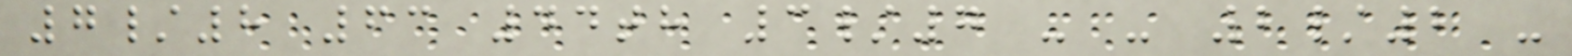7/8 63 44th 3/7 - - 2/2 -
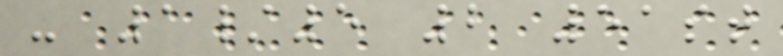- 1/5 2 51st
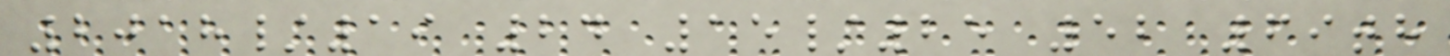2018/19 24 15/25 52 69th
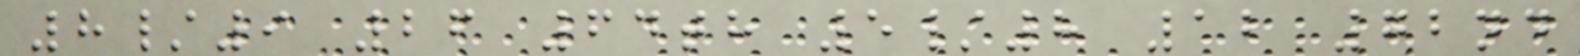8/9 26 64th 5/8 12 72nd
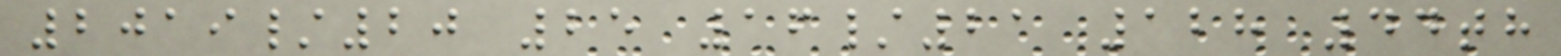2019/20 25 16/21 128 44th
